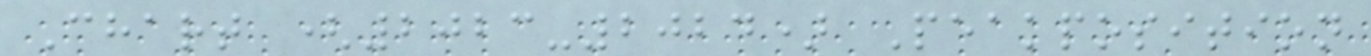Chart (2023-2024) Peakposition
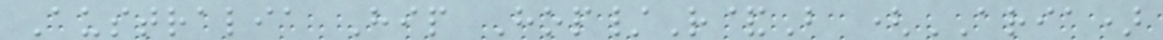Australia Hip Hop/R&B (ARIA)
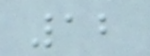12
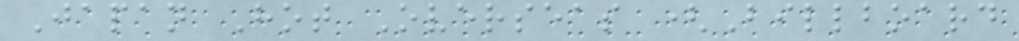Japan Hot Overseas (Billboard
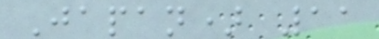Japan) 11
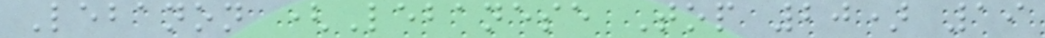Lebanon (Lebanese Top 20) 19
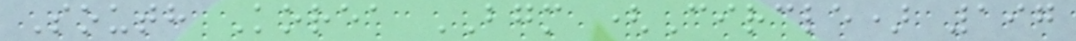South Korea BGM (Circle) 197
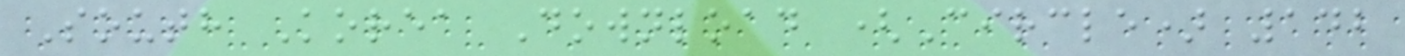South Korea Download (Circle) 142
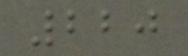220
